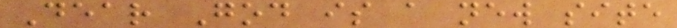Dear God is a new site
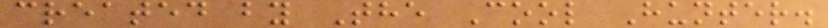created by The Cool Hunter.
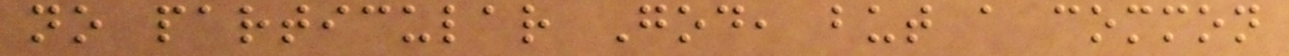no particular God, but a common
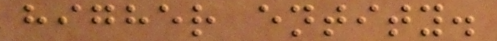higher entity.
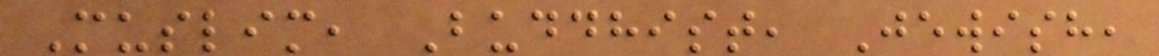Muslim, Buddhist, Jewish,
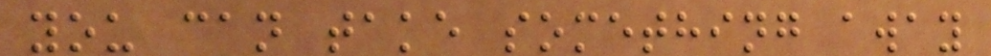you can take something away
